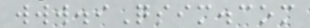www.iQsim.com
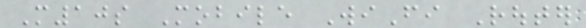M10s Mobile WiFi Router
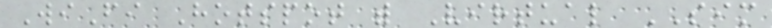WiFi Hotspot with Virtual SIM
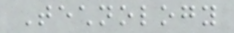Technology
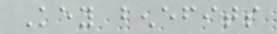Key benefits
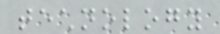technology
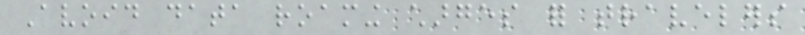Avoid data roaming charges for travelers
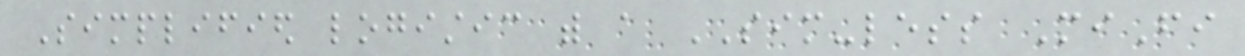Simplified logistic with a SIM-less MiFi
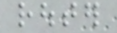router
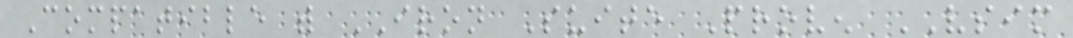Compatible with IRON Suite Proven VSIM
